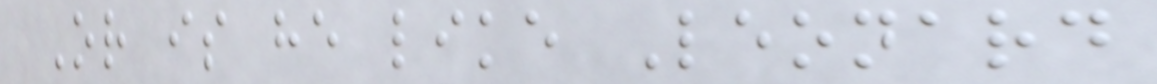Or is he like Leonard
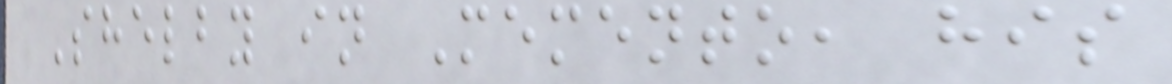Shelby in Memento, his
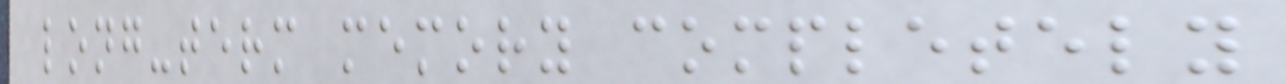long-term memory completely
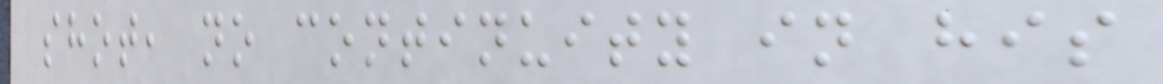shot, no continuity in his
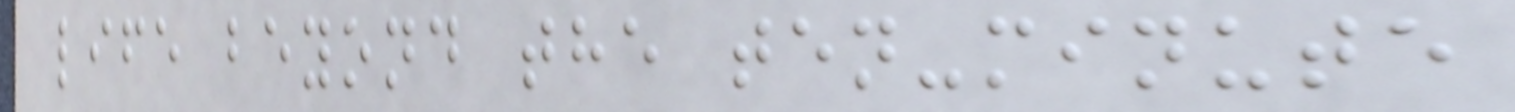life beyond the ten-minute
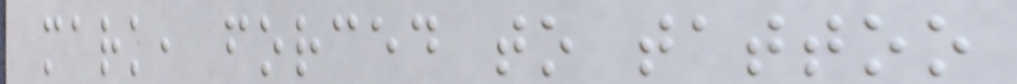mark, forced to tattoo
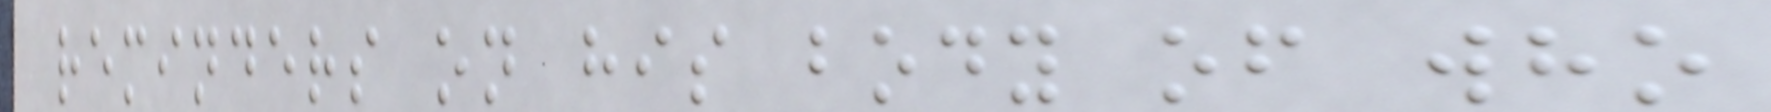reminders on his body of who
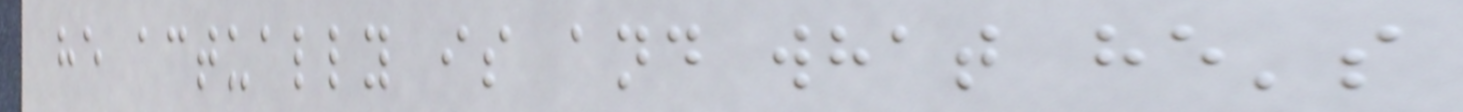he actually is and what he's
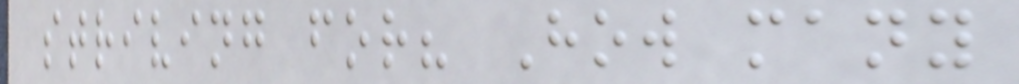striving for? How many
